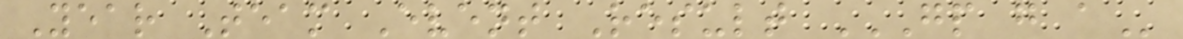Year Team Event Result GP G A
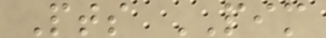Pts PIM
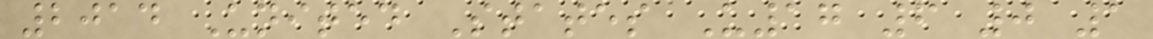2014 United States U17 6 0 1
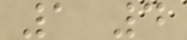1 4
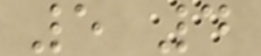5 4
